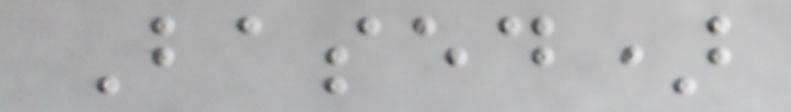Based)
